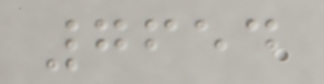7654
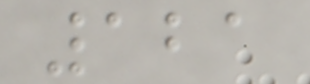121
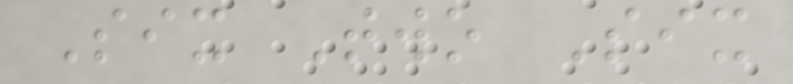Six Two Six
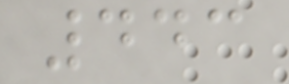443
